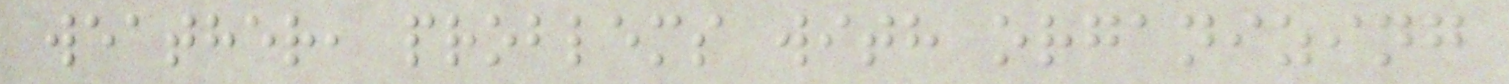weather, problems with organizing
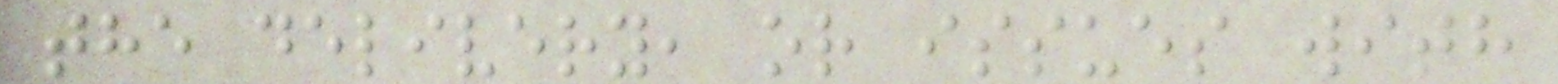the delivery, or issues with
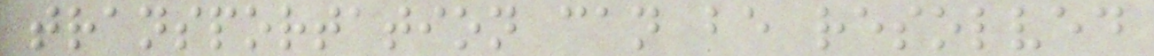transportation can be resolved
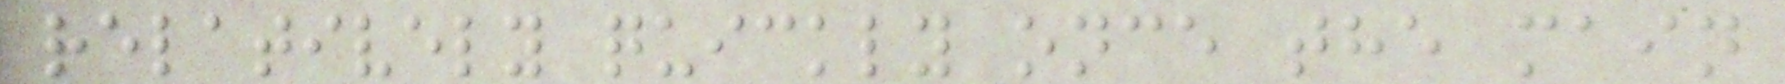relatively quickly once the main
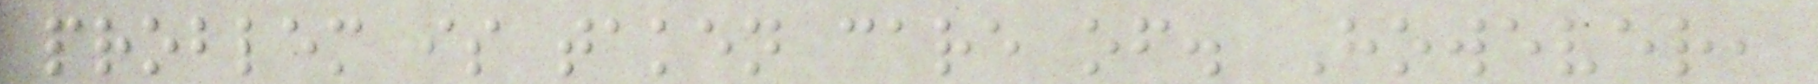problem is taken care of. However,
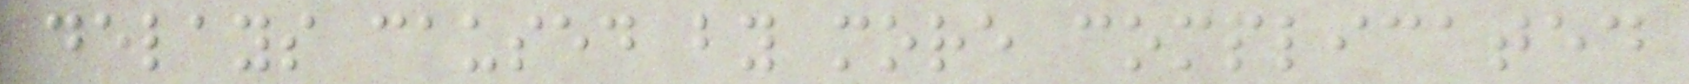delays caused by more complicated
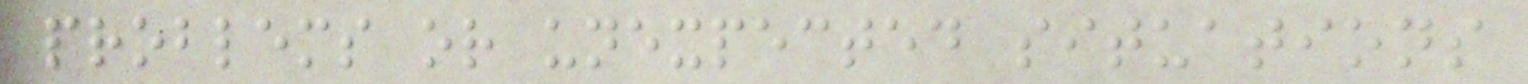problems or unexpected situations
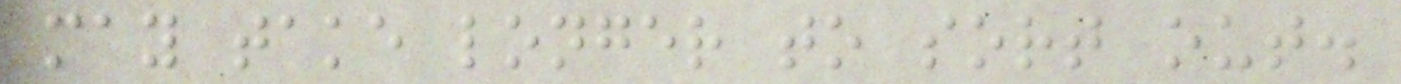may take longer to sort out.
